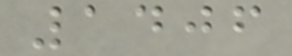1406
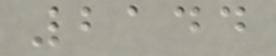2144
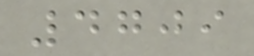4709
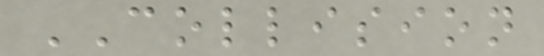COLLISION
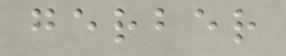gerber
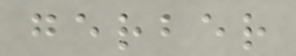gerber
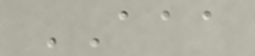AAA
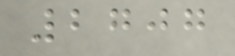2707
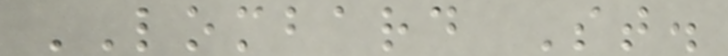LOMBARD St.
